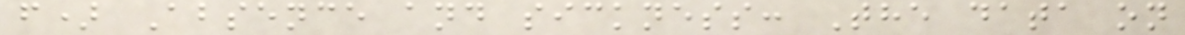f) Absence and sickness: The data on
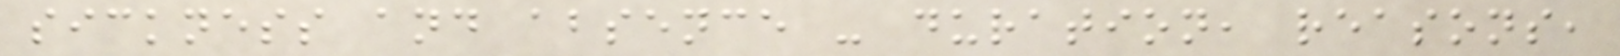sickness and absence - duration, reasons,
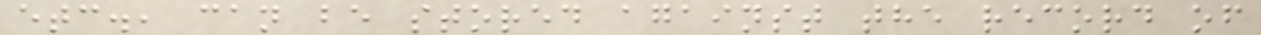etc., can be stored against the record of
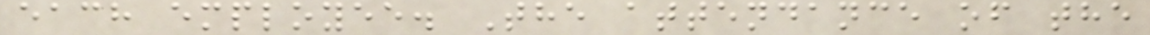each employee. The attendance of the
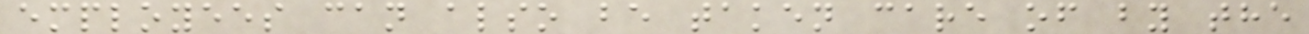employees can also be taken care of by the
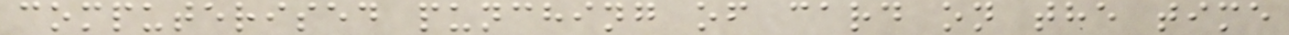computerised punching of card on the time
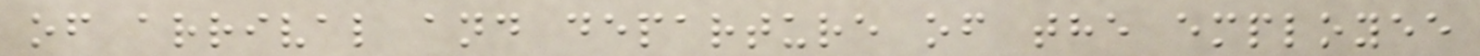of arrival and departure of the employee
